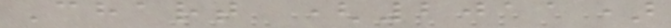Chart (2011)
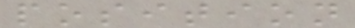position
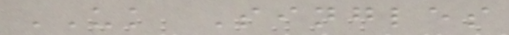UK Singles
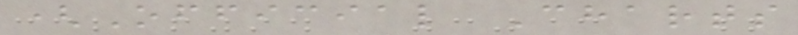(Official Charts
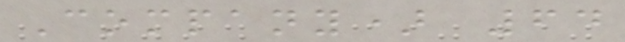Company) 64
